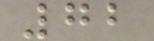72
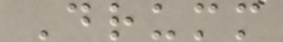Drumm
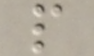p
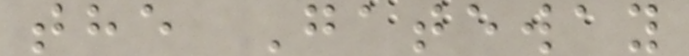the Gateway
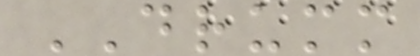DRUMM
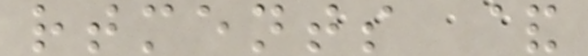rtments &
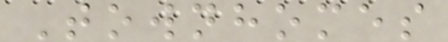Townhomes
